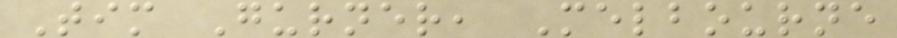Tim Gurner, Melbourne
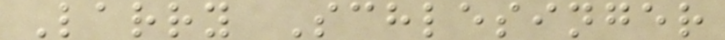Larry Schlesinger
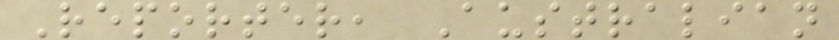Reporter, Australian
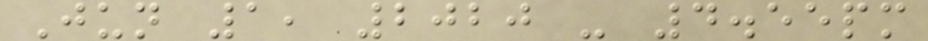Jun 1, 2020 - 4.55pm
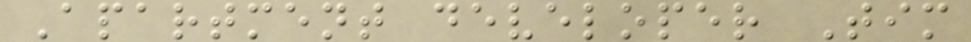Apartment developer Tim
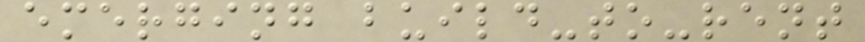emerging build-to-rent
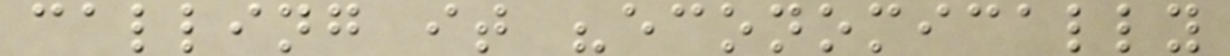calling it "economically
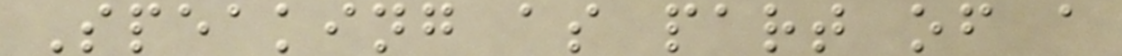Speaking as part of a
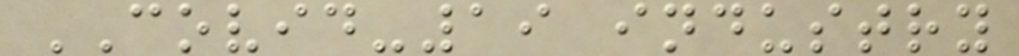COVID-19 industry
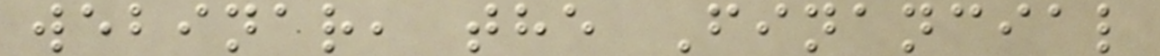webinar, the Financial
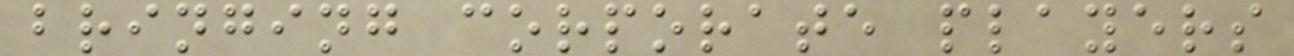bringing corporate players
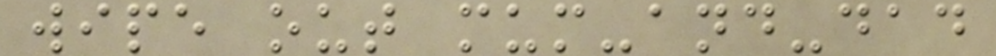wipe out mum-and-dad
